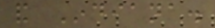and Indiana.
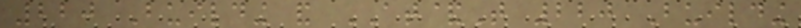220 Building and AT&T 220 Building
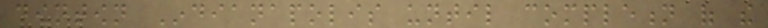downtown Indianapolis until completion of the
